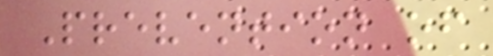Prevention of
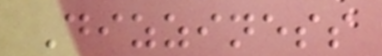Dizziness
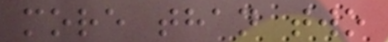more than two
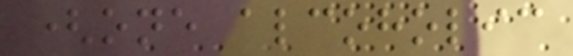(one alcoholic
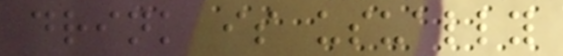drink is usually
